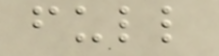full
